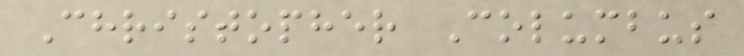Christopher Columbus
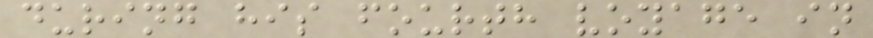during his fourth voyage in
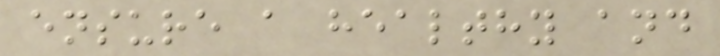ensure a healthy and
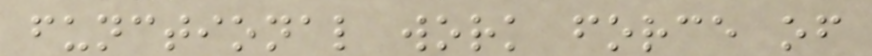functional work force of
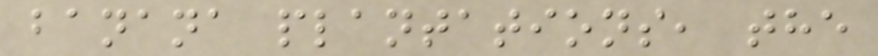banana plantations, the
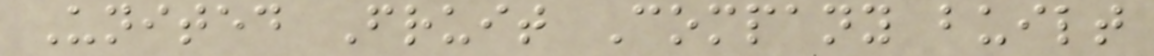United Fruit Company built
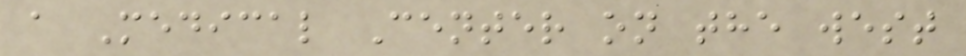a Medical Center on the west
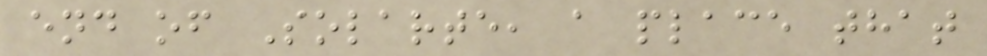end of Solarte, a place that
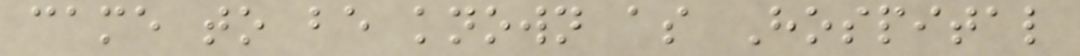came to be known as Hospital
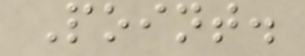Point.
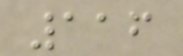116
